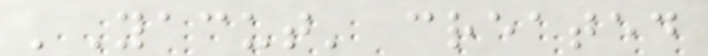'Yacut' created
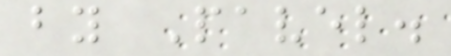by Pavel.
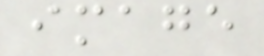image
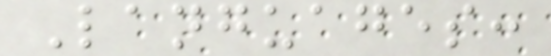Languages:
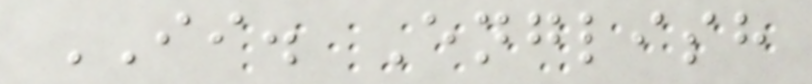II. English
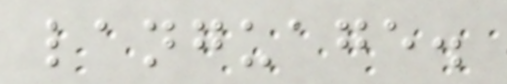language.
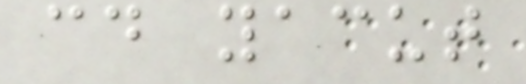cd yacut
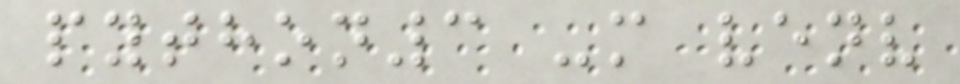python3 -m venv
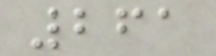261
